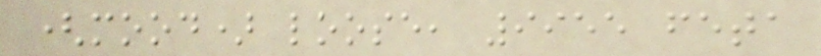(mood) loose, 9955 feta
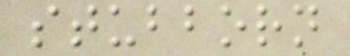stubborn
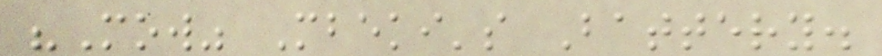"Mow" Mbeki's Battery.
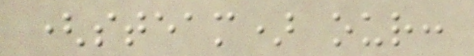(steam) our:
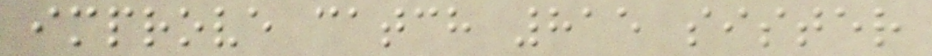improve catch 815 sister
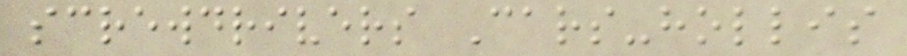screwdrivers Cars-hollis
